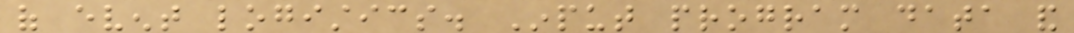of event logistics. Input program data and
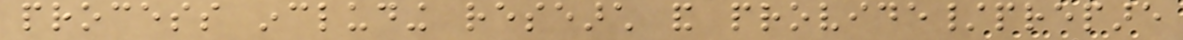process including research and provide/prepare
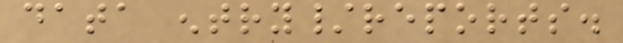data entry/reports.
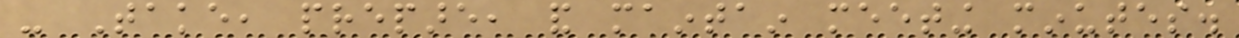- Take, prepare, and maintain meeting minutes.
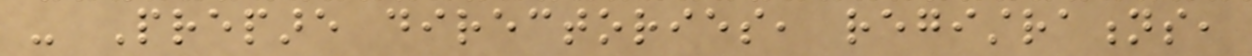- Prepare directories, registrations,
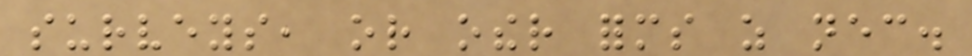surveys, or other forms as necessary.
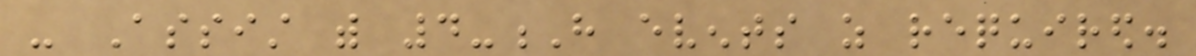- Assist with 4-H events as required.
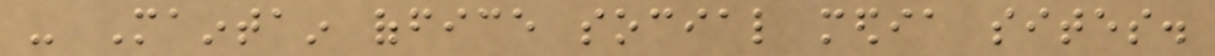- Maintain office social media sites.
